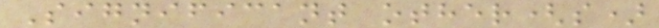Significant other(s)
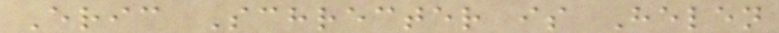Eric Schrecter is Helen
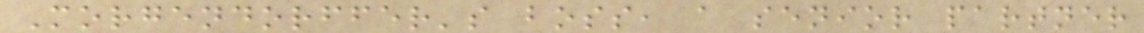Morgendorffer's boss, a senior partner
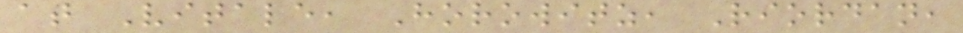at Vitale, Horowitz, Riordan,
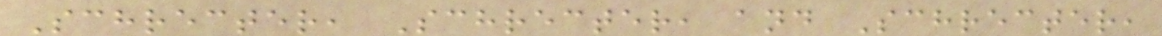Schrecter, Schrecter, and Schrecter,
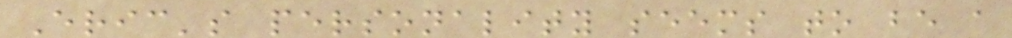Eric's personality seems to be a
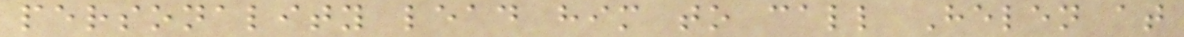personality lead him to call Helen at
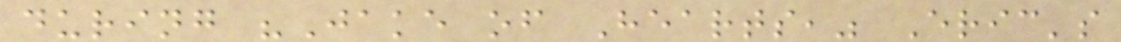during "Jake of Hearts," Eric's
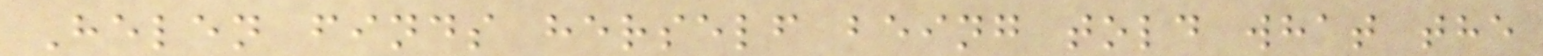Helen finds herself being told what the
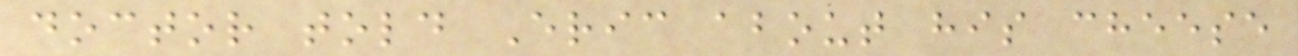doctor told Eric about his cheese
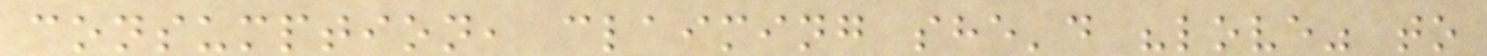consumption, claiming she'd "love" to
